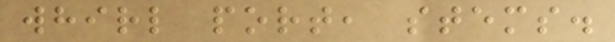whirl port, stems.
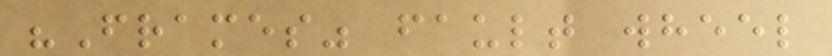"Frames" fault wheel
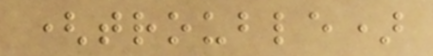(trouble)
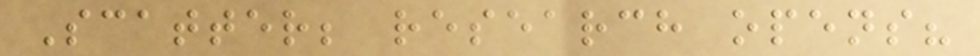Scatter; research opens?
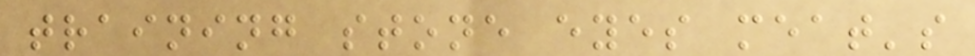training stone eyes meat's
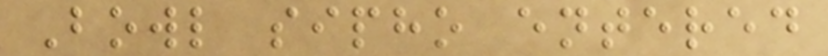Bowl sipho entered
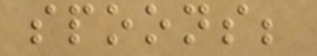spoons;
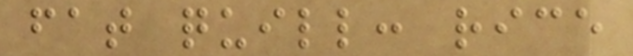fat quill: rice
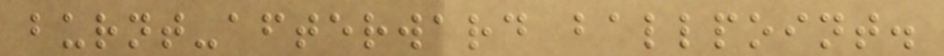burnt-afterward ballpoint.
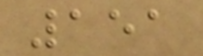151
